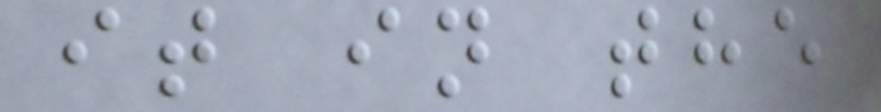it in the
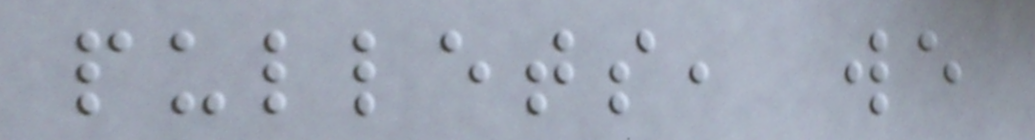pullets, we
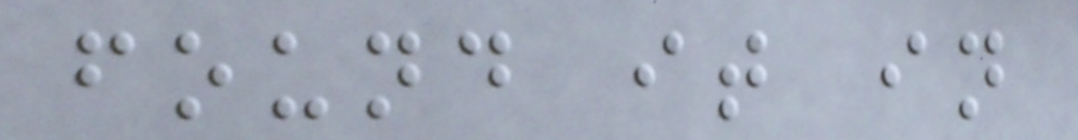found it in
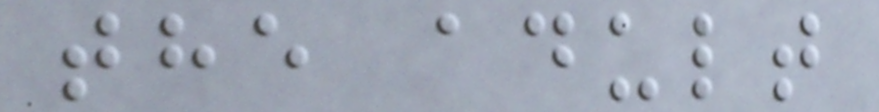the adult
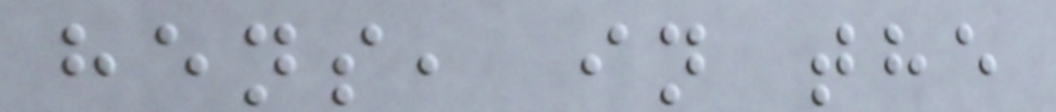hens, in the
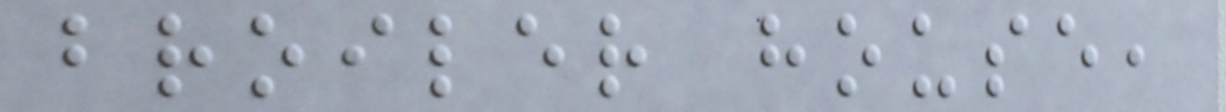broiler house,
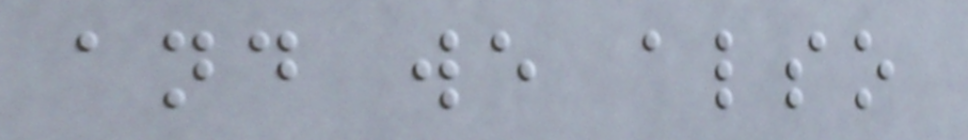and we also
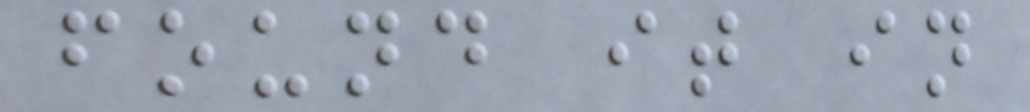found it in
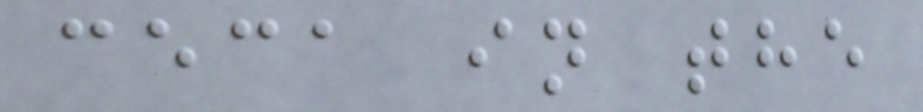ceca in the
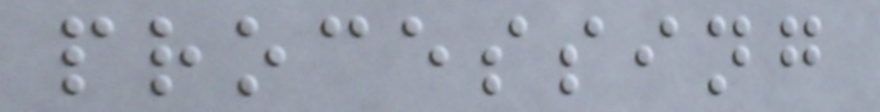processing
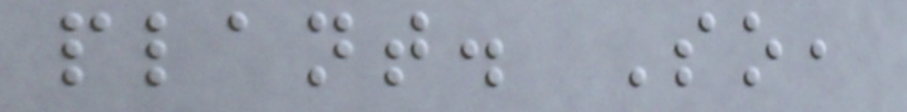plant. So,
